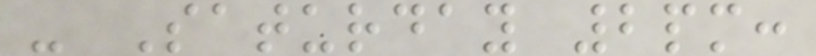- Saturday 2pm:
